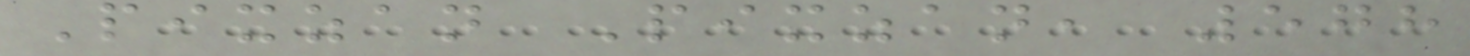Pixzan Pixzan, 578
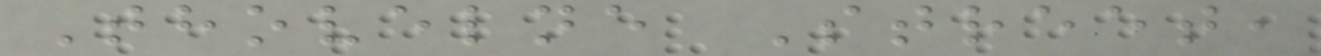Thovelne Street,
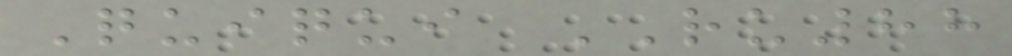Quiqui RU88
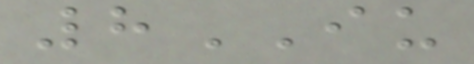8IU
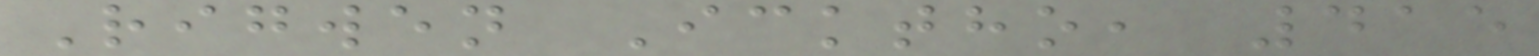Rigwen Icktho, 415
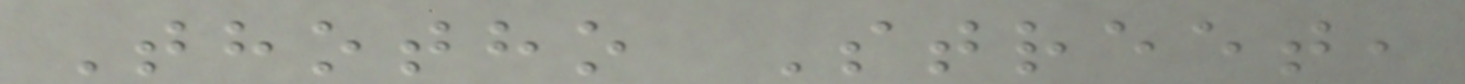Thotho Street,
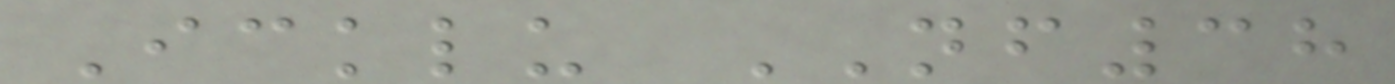Icklu NF38
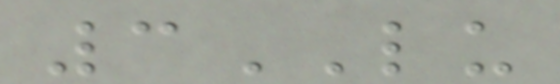3LU
